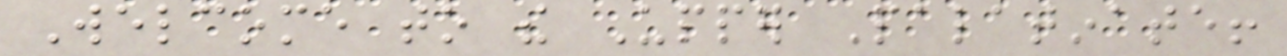Welcome to the Upper Palatinate!
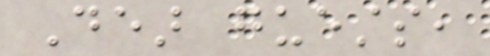Dear guests,
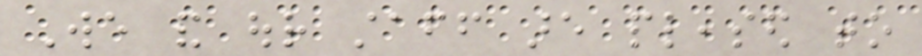We and our staff are pleased to
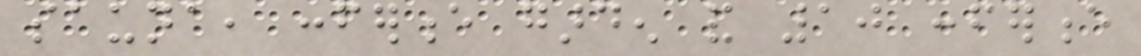sauna, conference garden and 10 conference
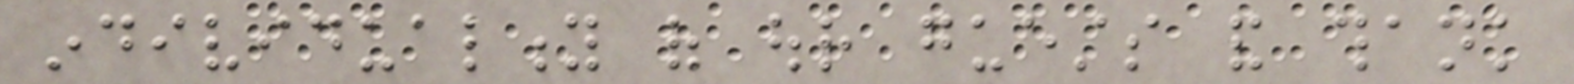individuality of our guests and thank
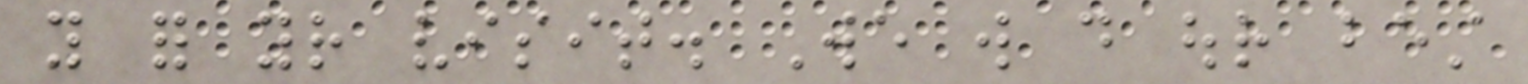you for your visit. We will do our best
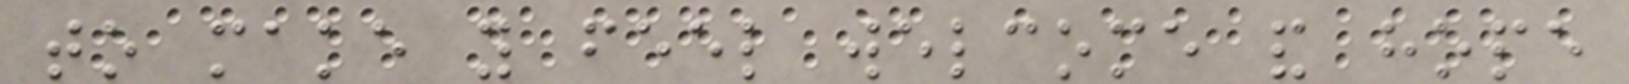to make you feel welcome and hope
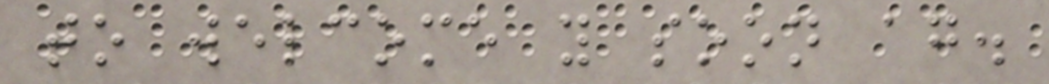to welcome you soon again.
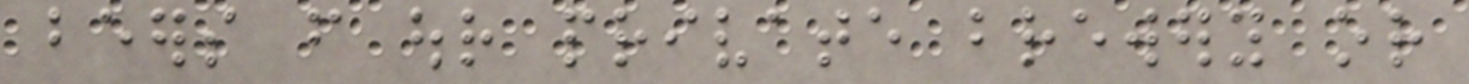beers from our private brewery or
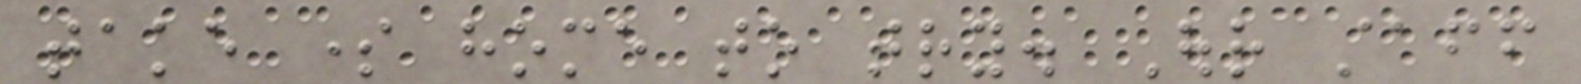take some home to try. Our staff
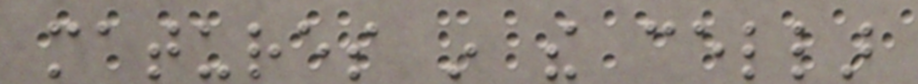matures in the cellar
